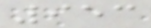953
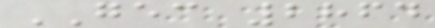GEC 2864
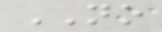NO
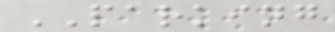PARKING
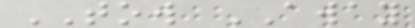TOW AWAY
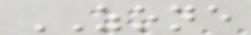ZONE
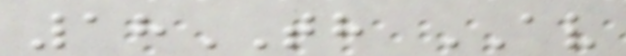18TH AV
